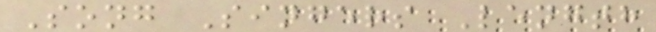Song Singers Length
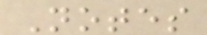Notes
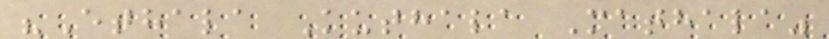"Ethala Kuthala Mathala"
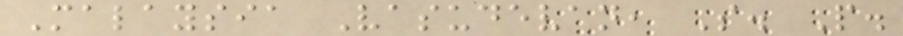Malaysia Vasudevan, S. P.
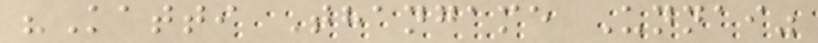"Katti Thangame Unnai"
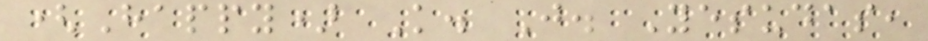(Happy) K. J. Yesudas,
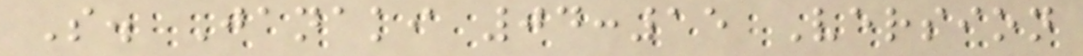S. Janaki 04:15 Version
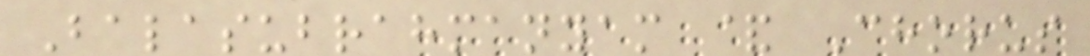Balasubrahmanyam & Chorus
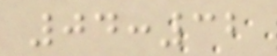04:32
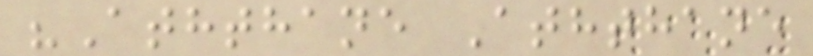"Aththane Aththane
